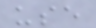use
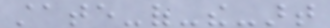state-of-the-art
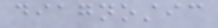diagnostic
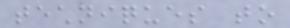techniques to
